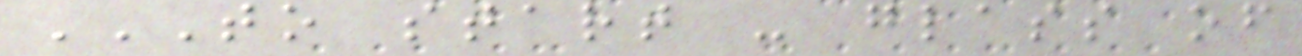TO START - GLASS OF
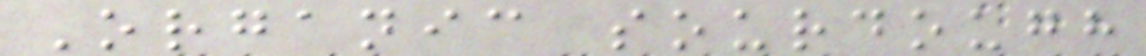Organic sourdough
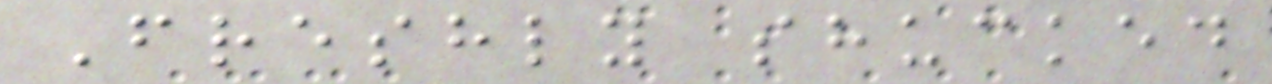Freshly shucked
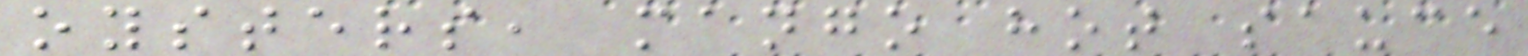oysters, mango hot sauce
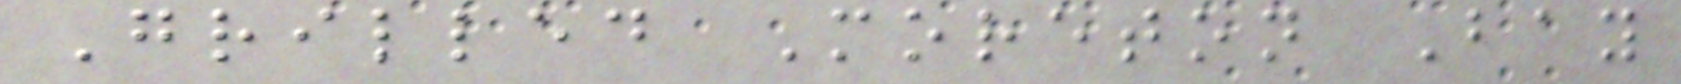Grilled Moreton Bay
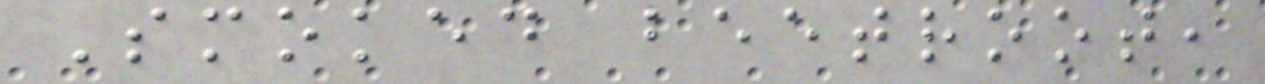Smoked beetroot,
